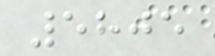5805
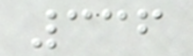336
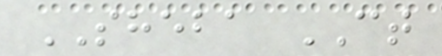SHEBA CT
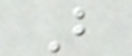B
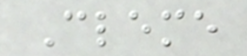Cleme
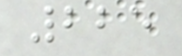225
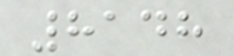8148
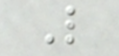L
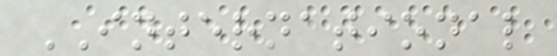INTERNATIONAL
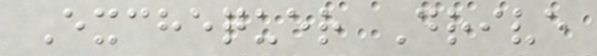Exchequer Drive
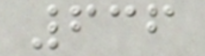636
